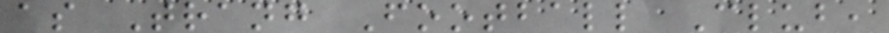as Trang Football Club,
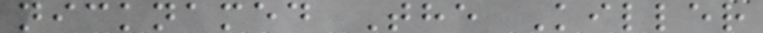nicknamed The Killer
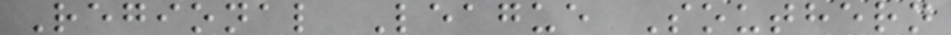Regional League Southern
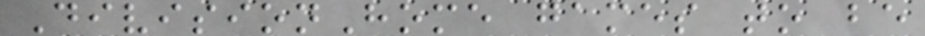DivisionHome games to be
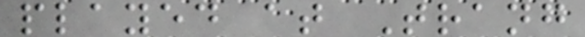played at Trang
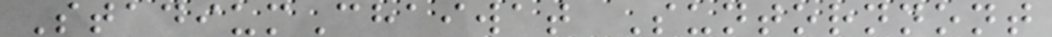StadiumChaiwat Suntornnont
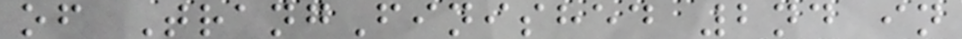of TrangFinished 2nd in
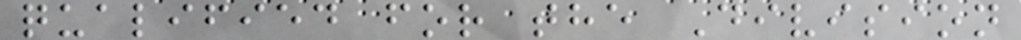qualified for the Division
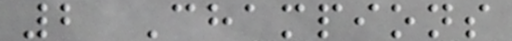2 Champions
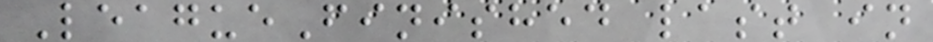LeagueFinished last in
